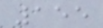155
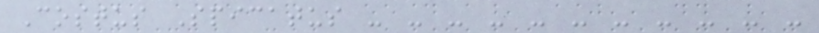Costus Spicatus - - - - - - - - - - -
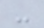-
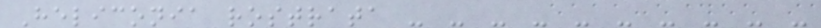Heliconia rostrata - - - - - - - - - -
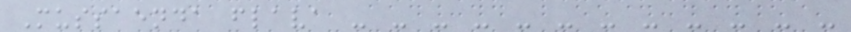Mussaenda flava - - - - - - - - - - - -
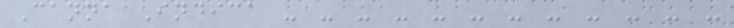Canna Indica - - - - - - - - - - - -
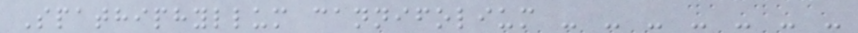Spathiphyllum cannifolium - - - - - - -
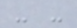- -
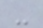-
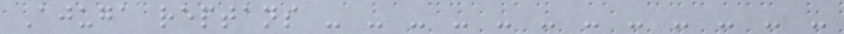Ajuga reptans - - - - - - - - - - - -
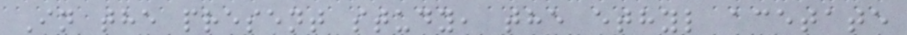In the present study, the ethyl acetate
